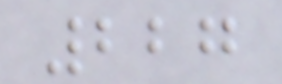227
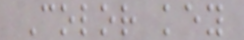Color key
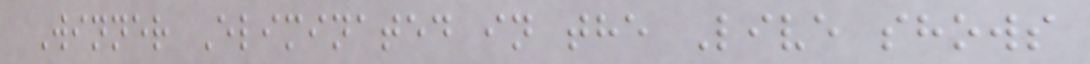Winner Eliminated in the Live shows
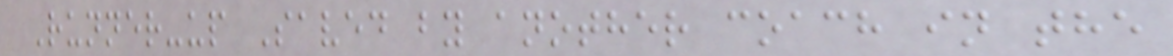Runner-up Saved by another coach in the
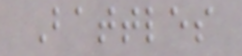Battles
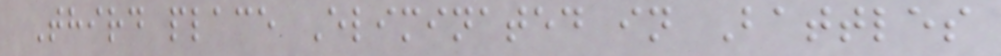Third place Eliminated in Battles
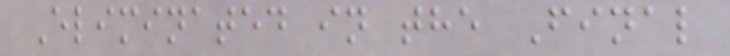Eliminated in the Final
